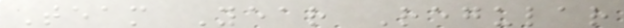Team Year Regular
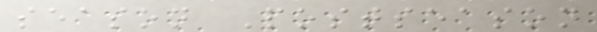season Postseason
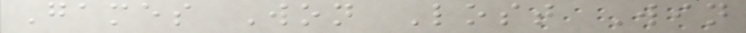Games Won Lost Win
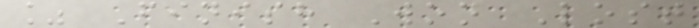% Finish Won Lost
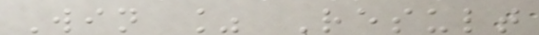Win % Result
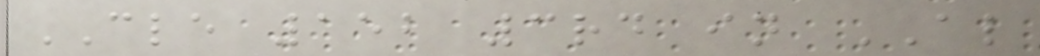CLE 152 3rd in AL
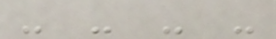- - - -
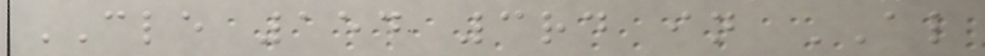CLE 154 3rd in AL
